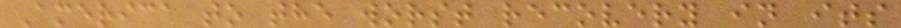America to the worst recovery in its
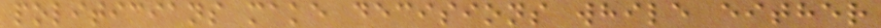politicians make decisions while either
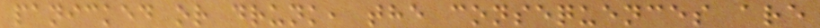panicked or drunk, the consequences are
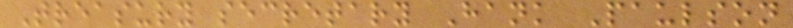Treasury secretary Hank Paulson
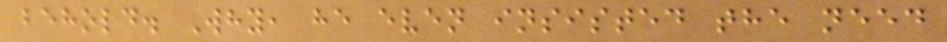behold. Why, he even insisted the need
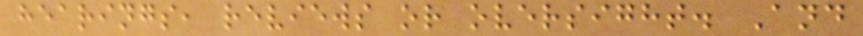hearings, reviews or oversight. And
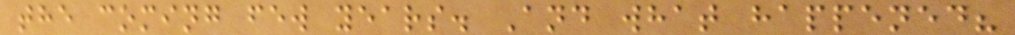the coming few years. And what happened?
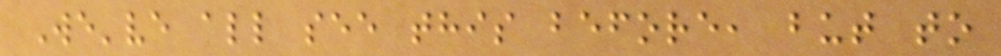We've all see this before, but to
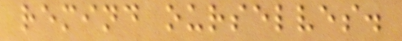remind ourselves.
